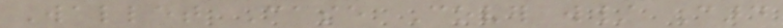Wallet Case Cover w/ Card
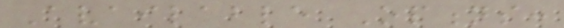Available Options:
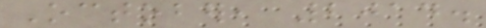October, 2014.
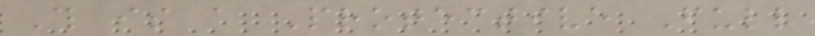This is a Protective Full
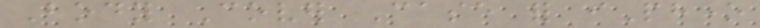Body Cover Case for iPhone
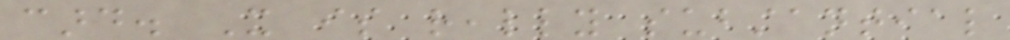card. It is really substantial
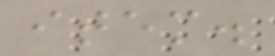item.
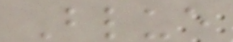Blue
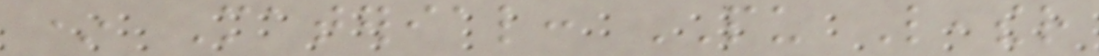* Material: PU Leather
